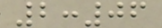2:06
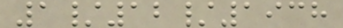1/12/1938
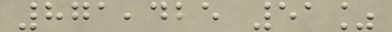871,425 51%
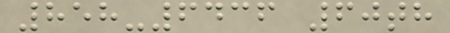858-6436 60th
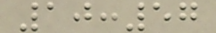10:57
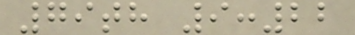79th 9:22
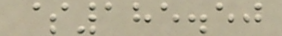$185.50
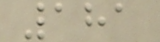181
